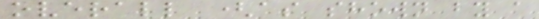overall (as shown by a
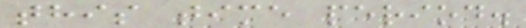this time period.
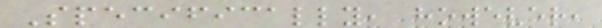Specifically, however,
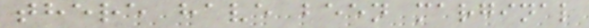there have been marginal
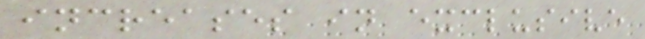increases in exclusive
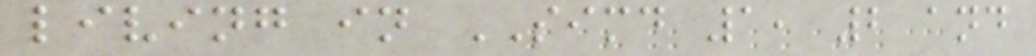living in SIMD 1, 2 and
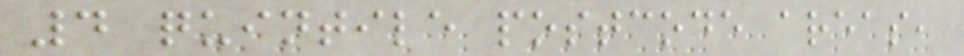4 quintile postcode areas,
